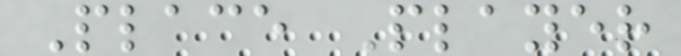Place Player
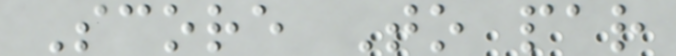Score To par
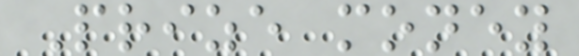Prize money
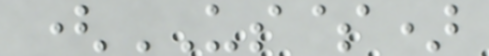(US$)
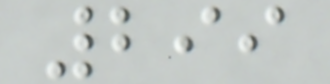299
